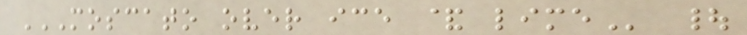MOSCATO OVER ICE & LIME |
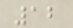12
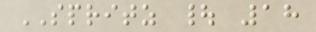SPRITZ | 18
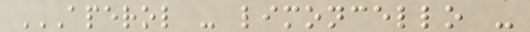APEROL - LIMONCELLO -
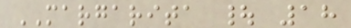MARGARITA | 18
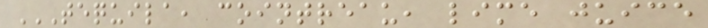TEQUILA, COINTREAU, LIME JUICE
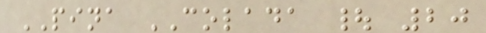PINA COLADA | 20
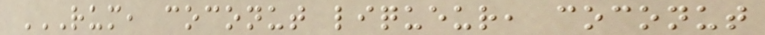RUM, COCONUT LIQUEUR, COCONUT
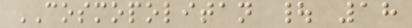COSMOPOLITAN | 18
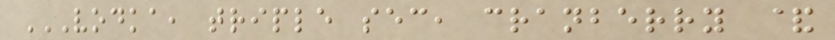VODKA, TRIPLE SEC, CRANBERRY &
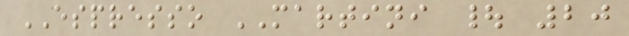ESPRESSO MARTINI | 20
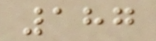187
